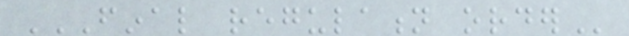FINAL REGULATION ORDER
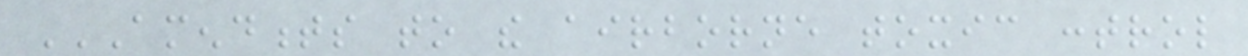AMENDMENTS TO THE AIRBORNE TOXIC CONTROL
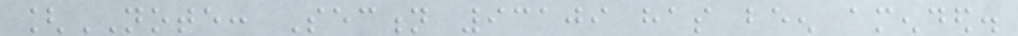[NOTE: Section 93109 has been amended.
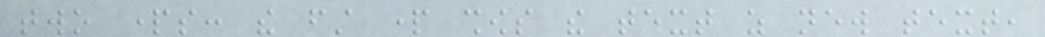two parts: the first part shows the text as new text,
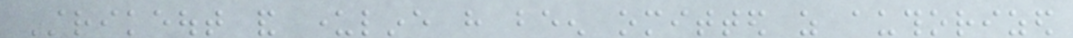Strikeout and underline have been omitted as authorized
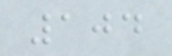104
